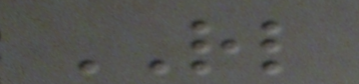RL
